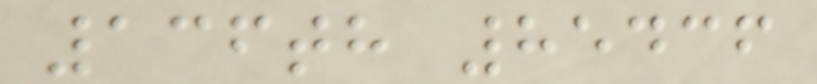136th 85436
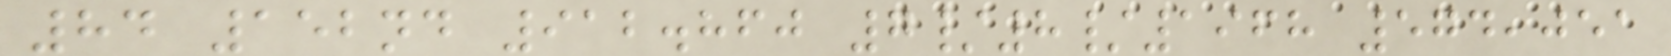84 152nd 912.860 7/8/1968 574,051
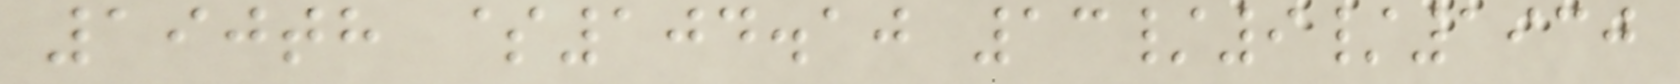190th $104.10 13/9/1930
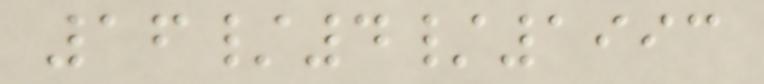16/4/1993
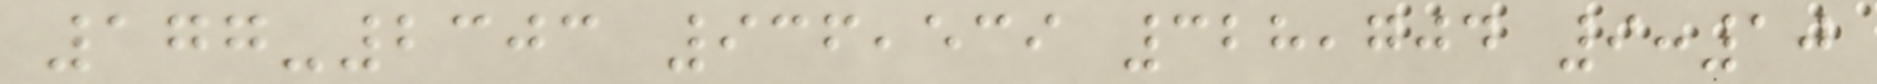177-2303 936,539 328,704 9:10
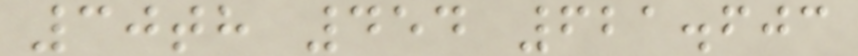30th 454 621.603
